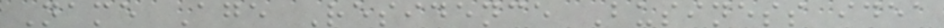Name Age Residence Business idea
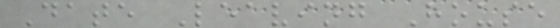Date Leaving House
